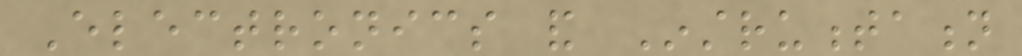Electronics and Instrumentation
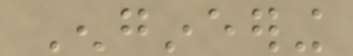Engineering
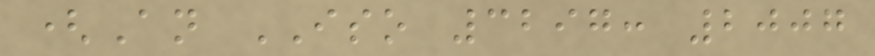(An ISO 3297: 2007
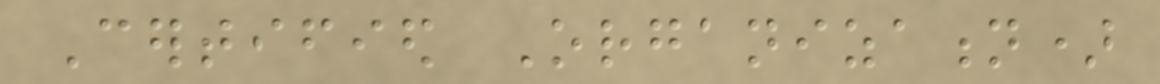Certified Organization)
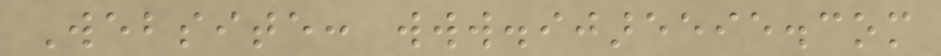Website: www.ijareeie.com
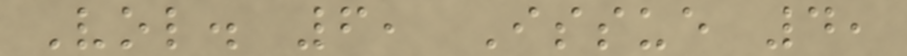Vol. 6, Issue 4,
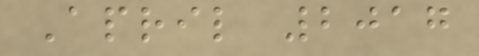April 2017
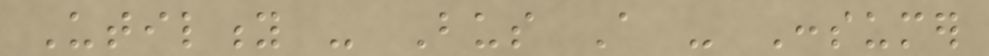Utility - Bus A - Consumer
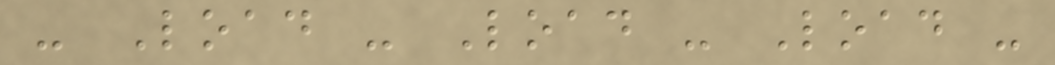- Load - Load - Load -
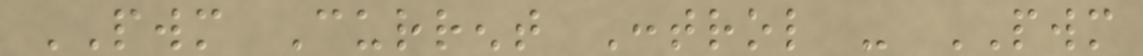PWM Current Control - PWM
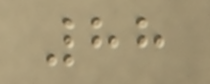88
